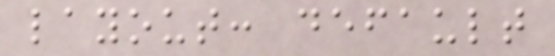layout: default
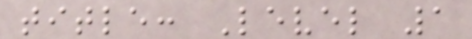title: Level 1
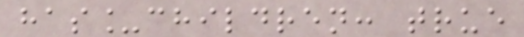has_children: true
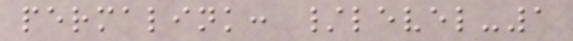permalink: /level-1
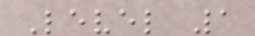Level 1
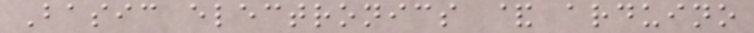Basic electronics & arduino
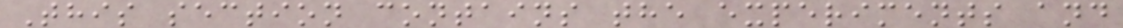This section contains the experiments and
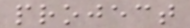project
